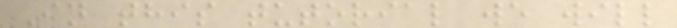In this tutorial we will
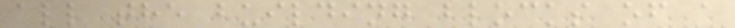all the building blocks of a
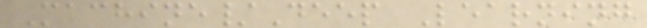Machine/Deep Learning
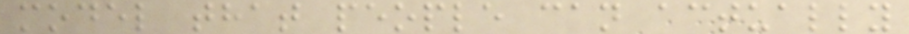model that people can actually
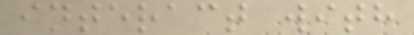interact with
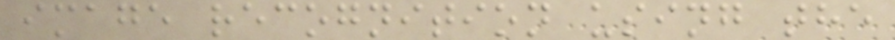image recognition using the
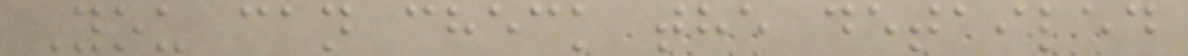You can check the detailed
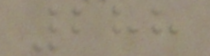288
